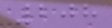208
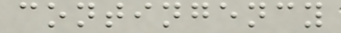contingency
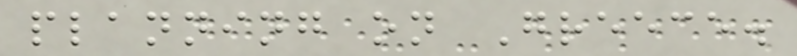planning on Greece.
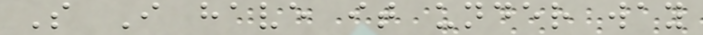S I have it under way
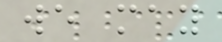we may
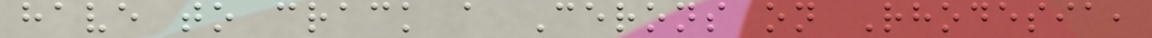have to crack a Cerons on Rhodesia,
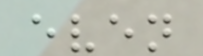even
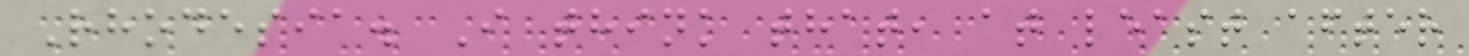Rhodesia. I think that, at least after
